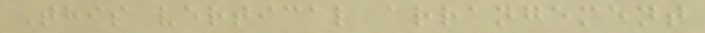This vertical arrangement
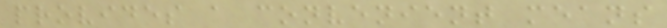provides a convenient means
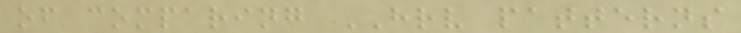of comparing HRV patterns
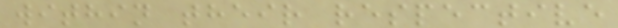within their respective
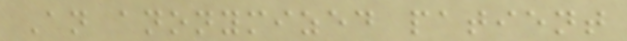An anonymized patient
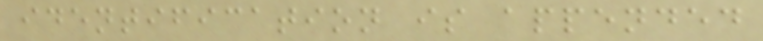identification is appended
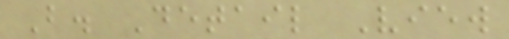B. Detail View
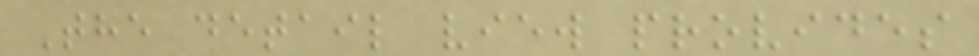The detail view provides
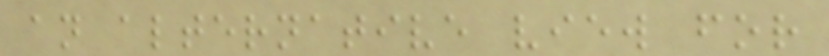an alternative view for
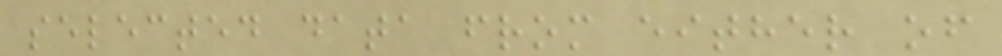selected data from either of
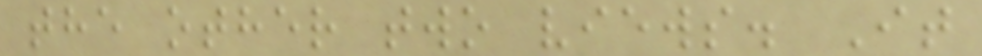the other two views. It
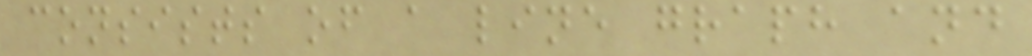consists of a line graph and
